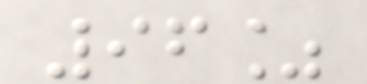96%
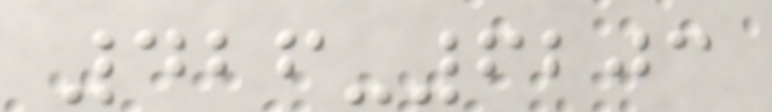426-6203
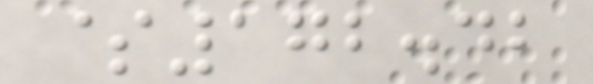$172.42
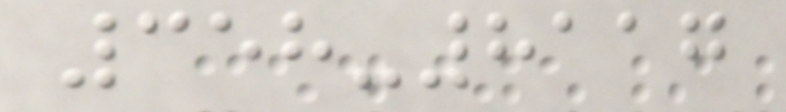358-8117
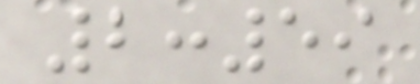2:59
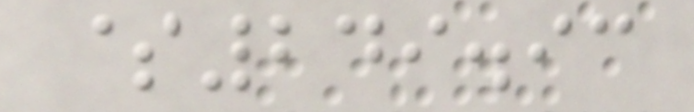$249.93
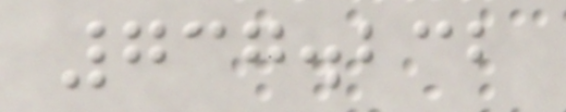737.232
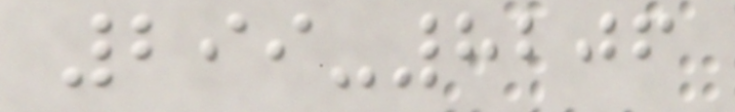299-8206
